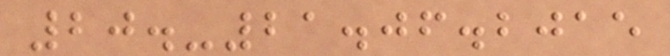20.-21.06.2015
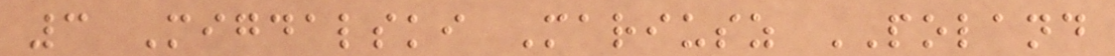3 Migdalski Mariusz POLAND
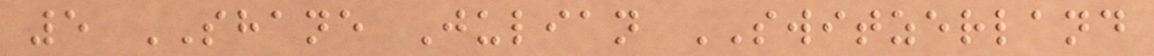5 SHANE Julian SWITZERLAND
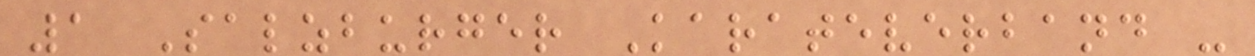1 Salzburger Karateverband -
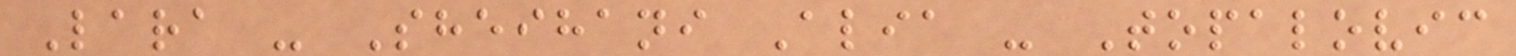Lara - Sheihani Alia - Topalovic
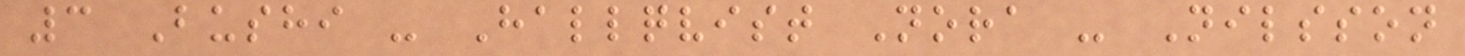3 Bushi - Hallqvist Nora - Nilsson
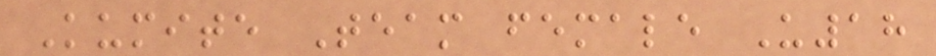Kumite Team female U18
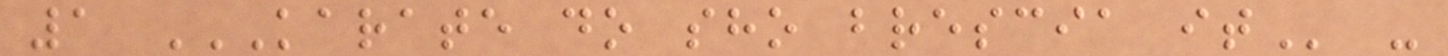1 KARATE DO SHO BRESCIA IT -
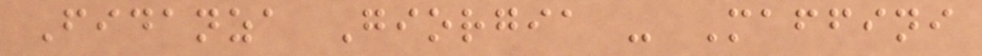Fidanza Giorgia - Maffini
